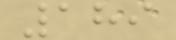189
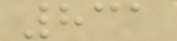831
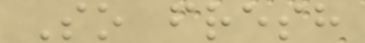So fresh
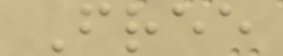Free
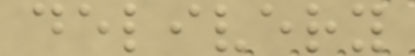delivery
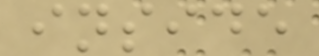inside
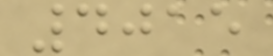4015
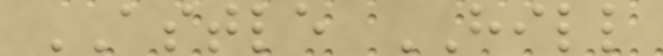ASTLE HILL
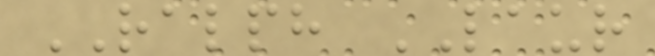RALPH LAUR
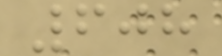608
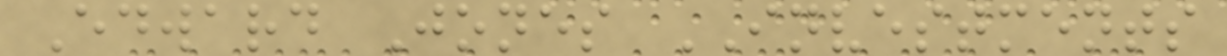Edward Jones INVESTMENTS
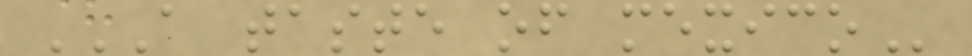A TASTE OF MEXICO
